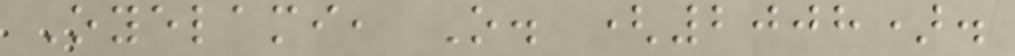Oyelami, O. (2008).
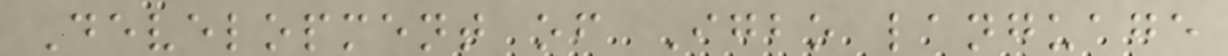Development of Igbo language
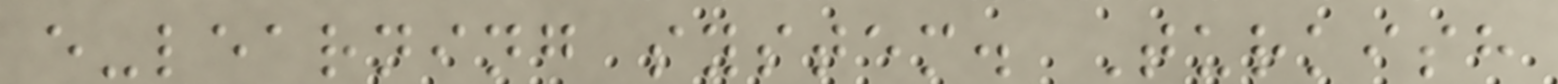e-learning system. Turkish
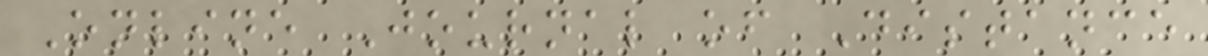Online Journal of Distance
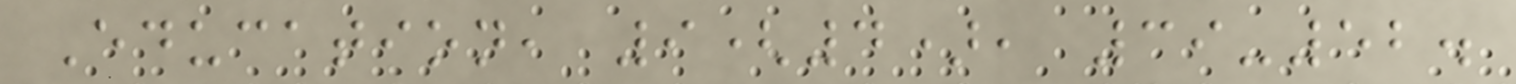Education, 9(4), 39-52.
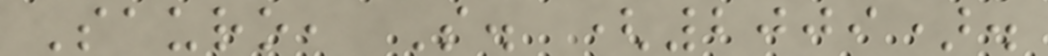Sauro, S. (2009).
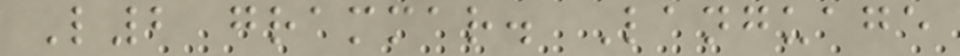L2 grammar. Language
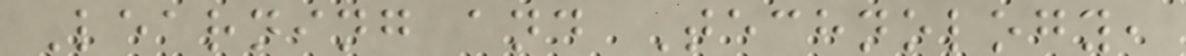Learning and Technology,
